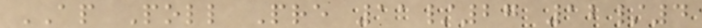AP Poll Pre 11/27 12/4
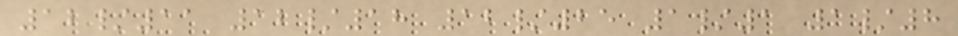12/11 12/18 12/25 1/1 1/8
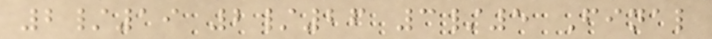2/19 2/26 3/5 Final
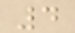4
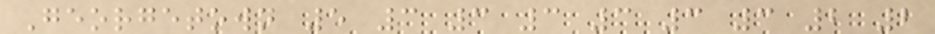Georgetown 5 3 3 3 3 3 3 2 2
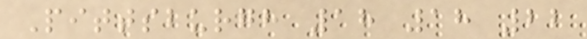Pittsburgh 18 18 22
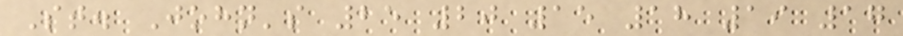St. John's 25 20 15 18 19 17
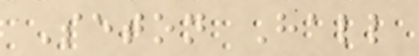Seton Hall
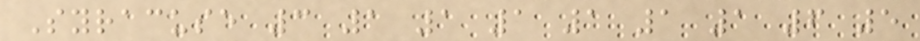Syracuse 3 1 1 1 1 1 1 6 5
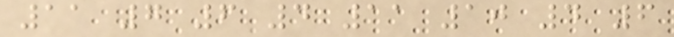11 7 6 4 11 10 4 6
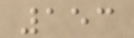153
